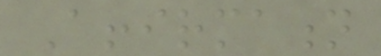Affirmation
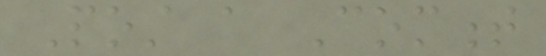Post a Comment
